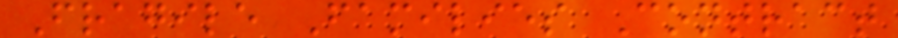Fragile Families Contract
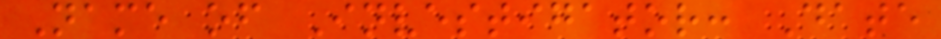Name of Investigator: Date
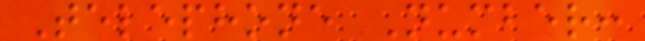Telephone Number:
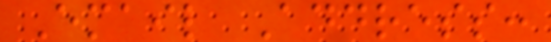Email Address:
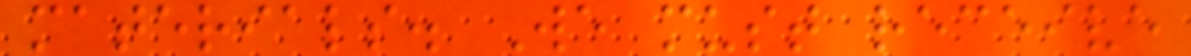materials. We must receive
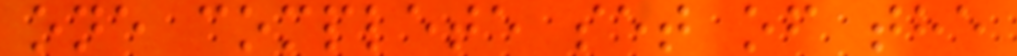one complete set of the
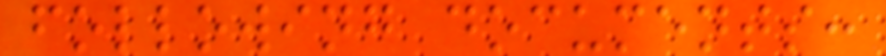following documents:
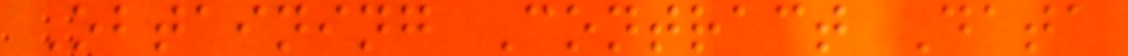Obtaining Contract Data
